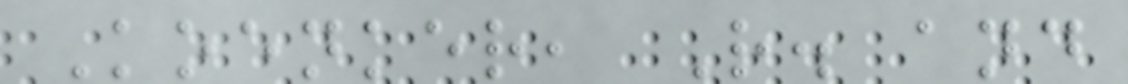Koenker, R. and
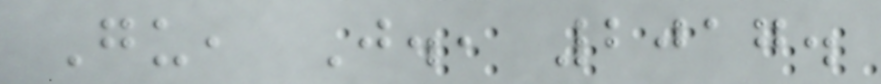Gu, J., 2017.
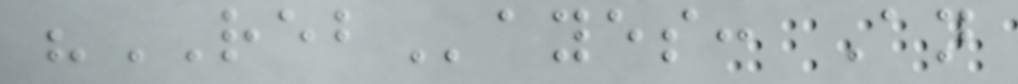"REBayes: An
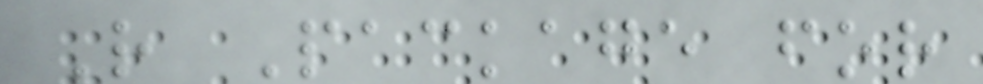R Package for
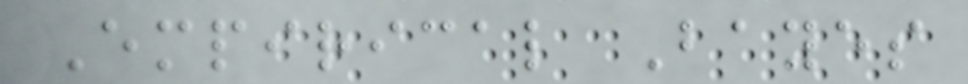Empirical Bayes
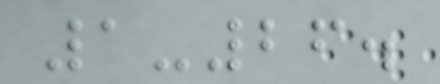1-26.
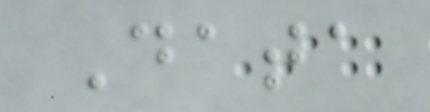Data
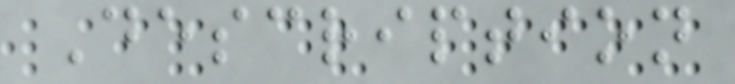Description
